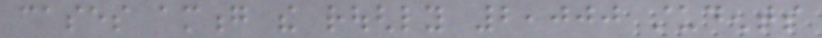cases among the roughly 2,000 students
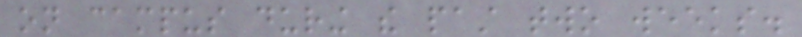on campus during the past two weeks.
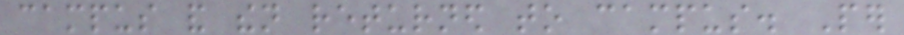campus and then returned to campus. Per
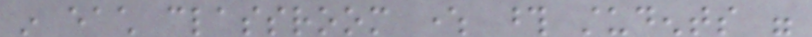in each classroom where those students were
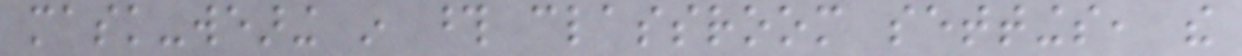mask-wearing in those classroom settings, the
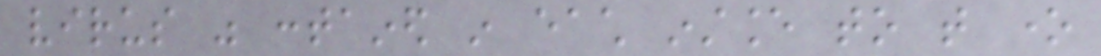virus was contained in each instance to that one
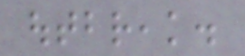outbreak.
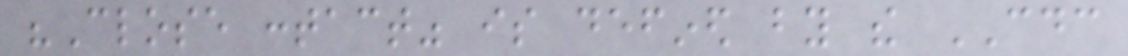"Close contact" is defined by the CDC
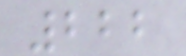222
